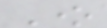One
